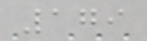179
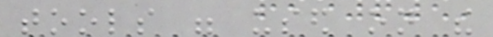tools were used on the
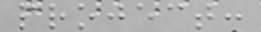project:
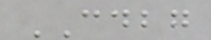CDBG
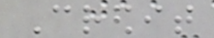Credit
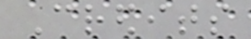Credits
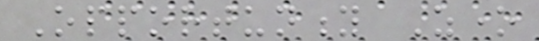Opportunity Zone
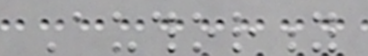Authority
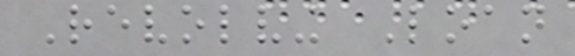Revolving Loan
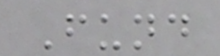Fund
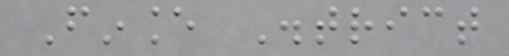Finance District
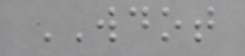WDOT
